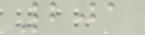201
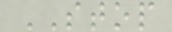STOP
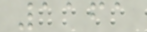1161
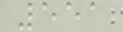551
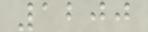1200
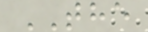THE
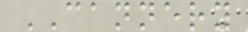CANNERY
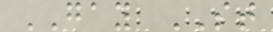GAY ST
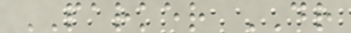PARKER DR
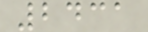2431
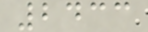2433
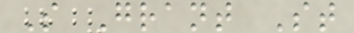S Grant St
